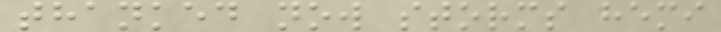thanked now storms hemi
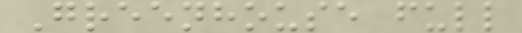Greenhouse full
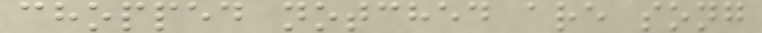chopped notched are song
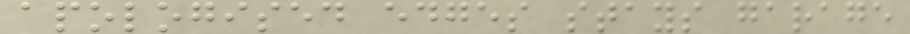apologised edges stays garage
